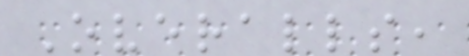Overalls,
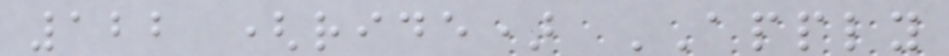122 (ride) APPLY
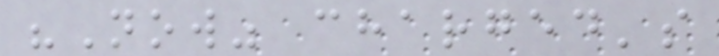"Now" charged's
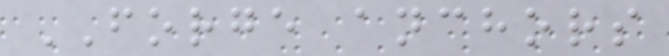FORGE anchors
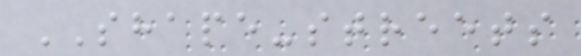SHAPE-streets
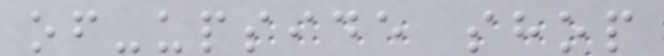of-upside shop
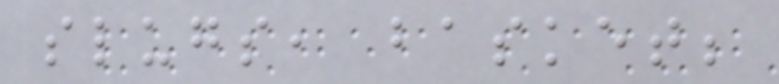slugs, basket;
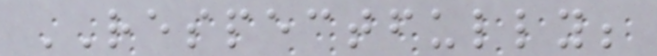RESPECTFULLY;
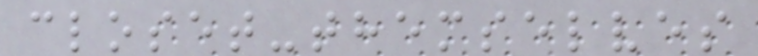closet-themselves
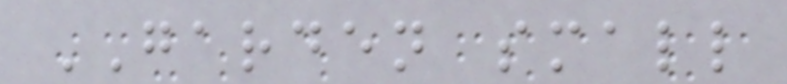GARDEN small
